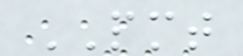PMT
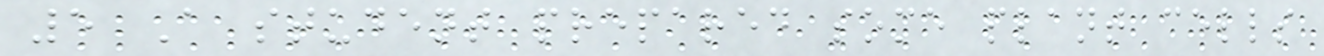5 A student prepared some plant cells
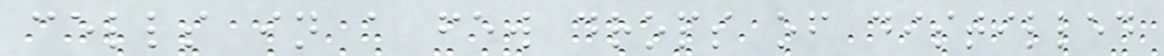cells in a few drops of distilled
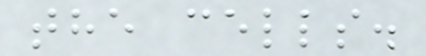the cells.
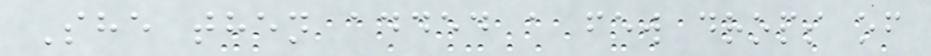She then added a few drops of
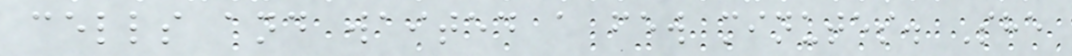cells and waited a few minutes. She
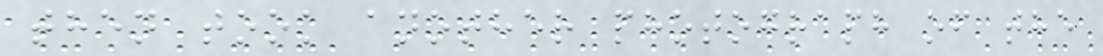then took another photograph of the
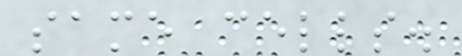same cells.
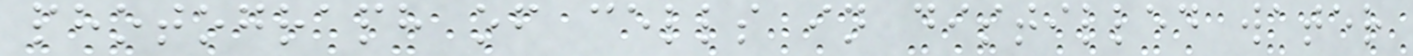photograph of cells in distilled water
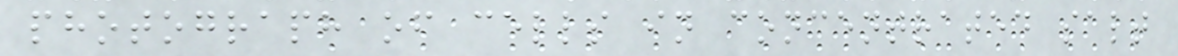photograph of cells in concentrated salt
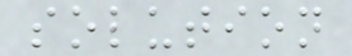solution
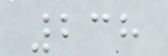238
